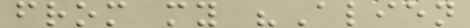from my "Alien
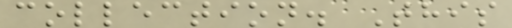collection. This
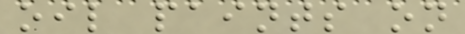oil paints on
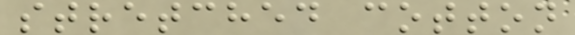stretched cotton
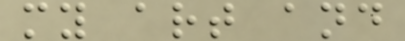my art and
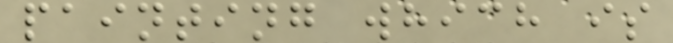painting which is
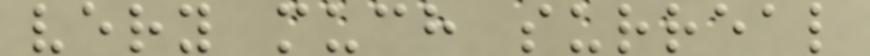very much surreal
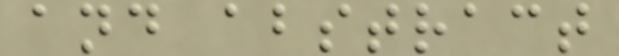and abstract
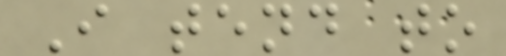I tend to
